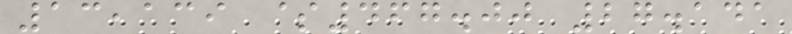13,139 $467.00 27.141
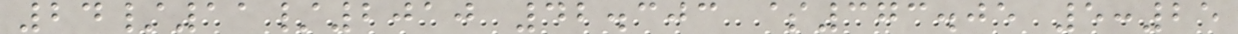24/11/2010 42.303 $373.05 5:25
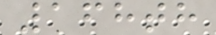168th
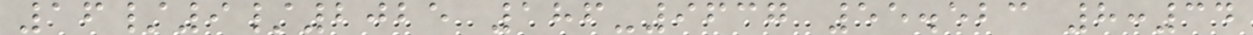16/9/2025 186-9637 55.523 8:34
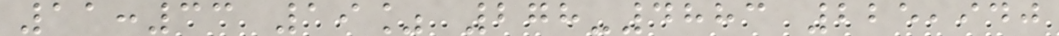11:33 19% 278-4883 225,940
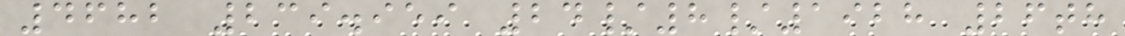4682 239.959 24/8/1928 26th
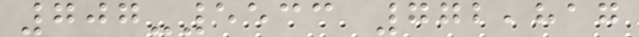707-5533 772,817
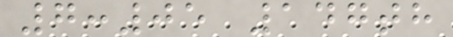7:05 147th
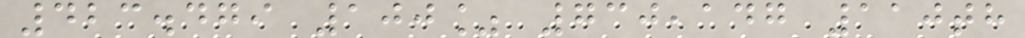423.479 100% 730,147 110th
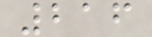216
